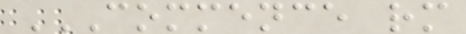COMMENCE RM
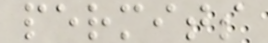permits
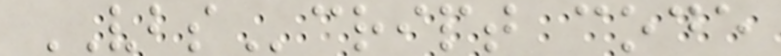VBScript code
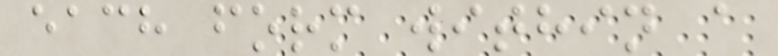each form within a
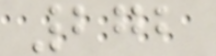272
